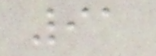91
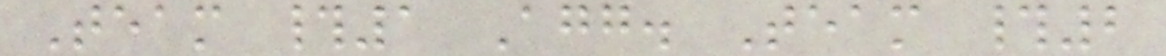Team #1 Agg. Team #2
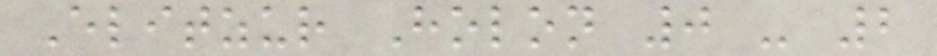Elitzur Holon 0 - 2
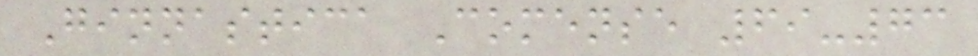Ginnastica Comense 69-73
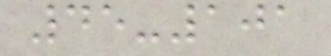45-101
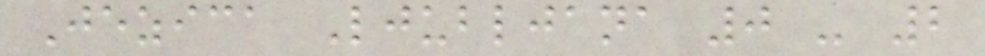Jezica Ljubljana 0 - 2
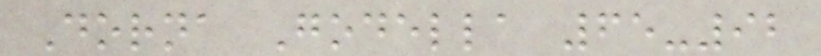Dorna Godella 65-92
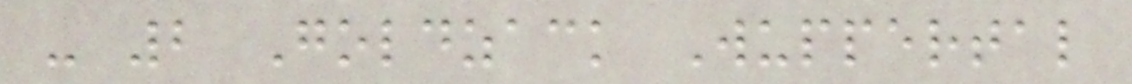- 2 Goldzack Wuppertal
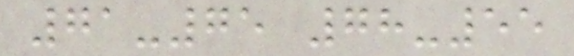71-75 78-55
